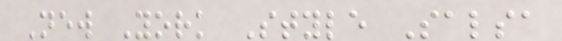New York Style Salsa
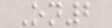On2
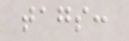tags:
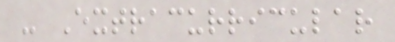- Extracurricular
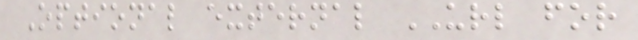Optional external URL for
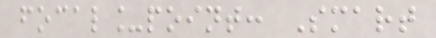focal_point: Smart
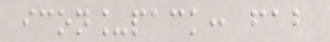icon_pack: fab
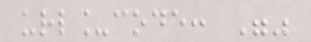url_code: ""
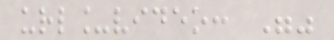url_video: ""
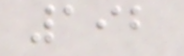192
